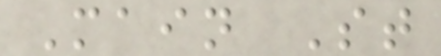Main St
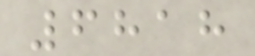6818
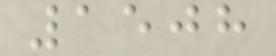1508
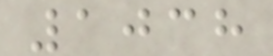1038
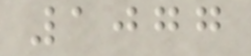1077
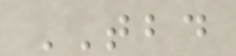TBD
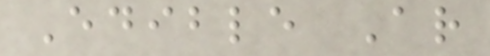Edible Ar
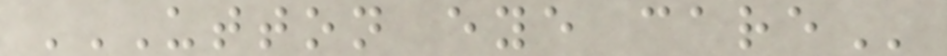UTTON EYE CARE
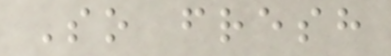So fresh
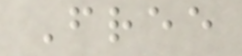Free
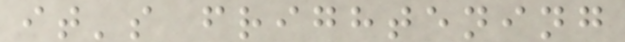it's frightening
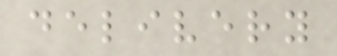delivery
